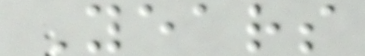Years
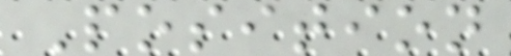Position
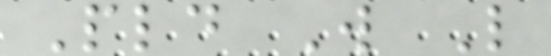Pld W L
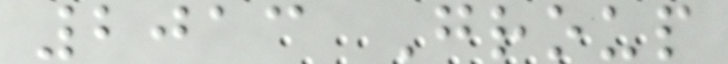2013 Group
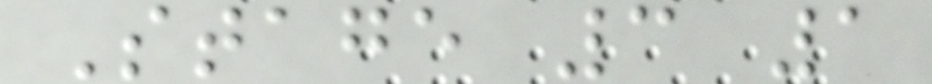Stage 3 1
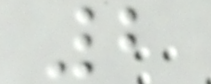2
